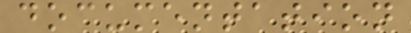documentation
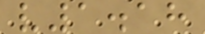v1.18
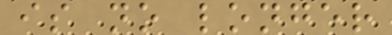is no longer
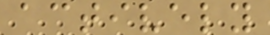actively
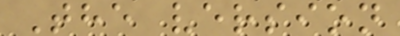The version
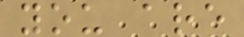you are
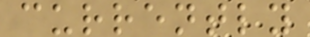currently
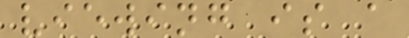viewing is a
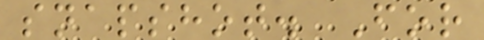snapshot. For
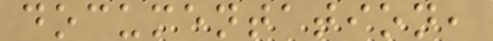documentation,
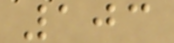103
